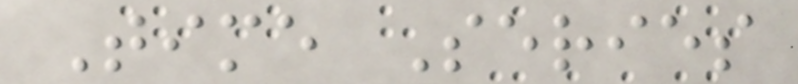Time Series
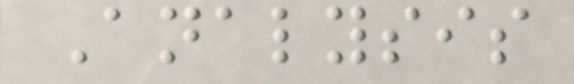Analysis
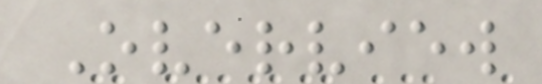Overview
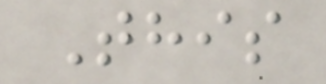This
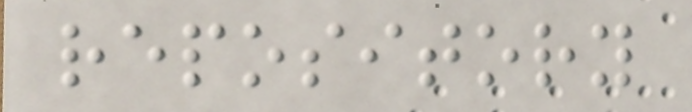repository
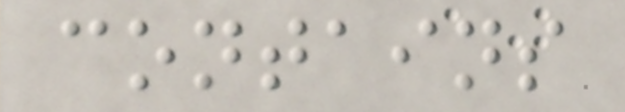contains
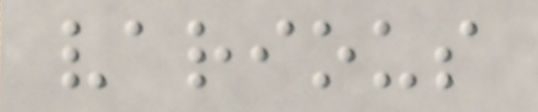various
